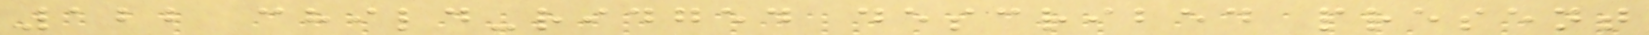122 child-ridged described present
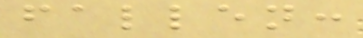fallen:
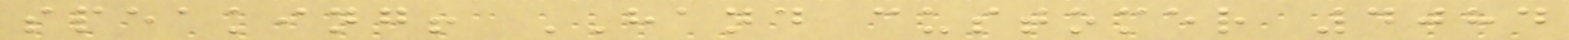speaking! HAND customer 4084
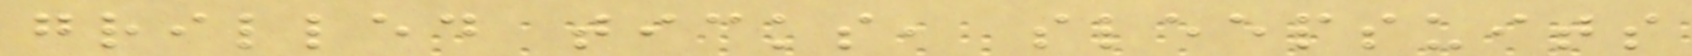grilled ticks, sleepsuits
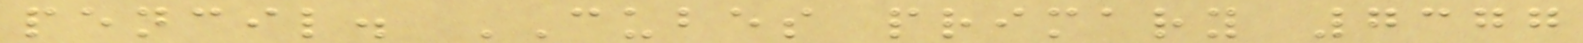pencil. CUBES primary 7377
